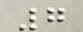7
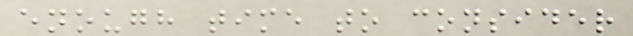enough time to consider
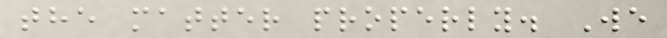the matter properly. We
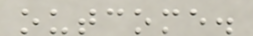outcome.
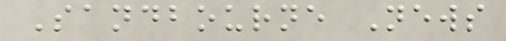Sandbourne News
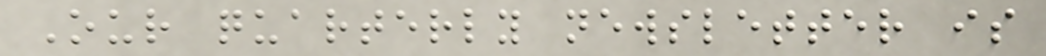Our quarterly newsletter is
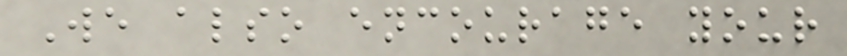We also encourage your
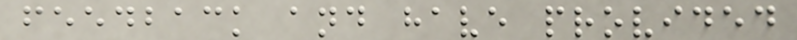feedback and have provided
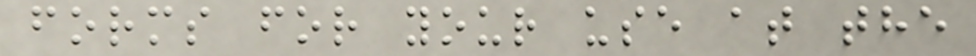forms for your use at the
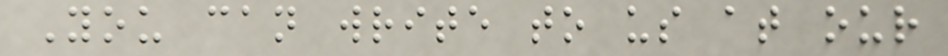You can write to us at our
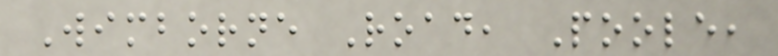Wimborne Road, Poole,
